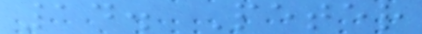14. Peter
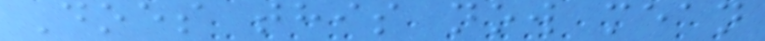Does this now mean
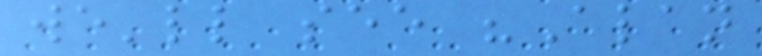we'll see "Alan
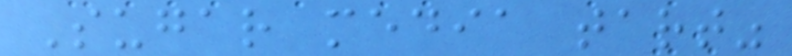Sugar media tart"
